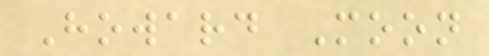Howard Moon
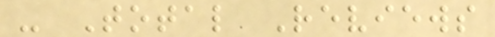- Total Reviews
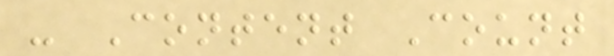- Content Count
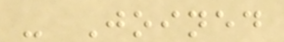- Joined
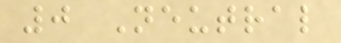0 Neutral
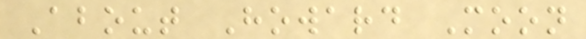About Howard Moon
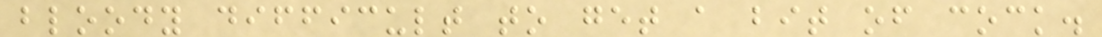bloody difficult to get a bit of cock.
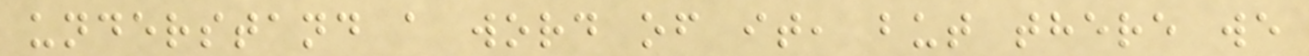understand a word of it, but there we
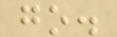go.
